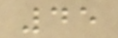45
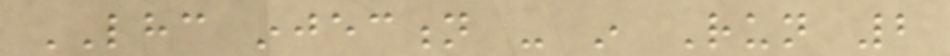LHC injection - in Run 2
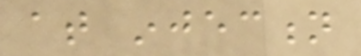at injection
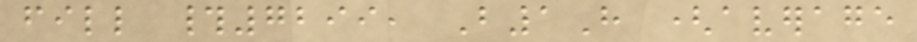fill #7299, B1H (average
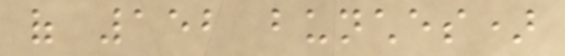of 152 bunches)
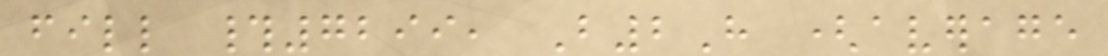fill #7299, B2H (average
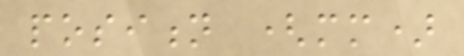position (mm)
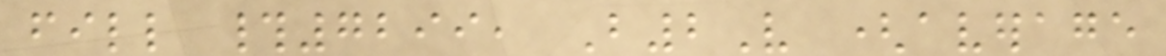fill #7299, B2V (average
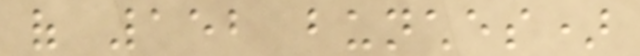of 152 bunches)
